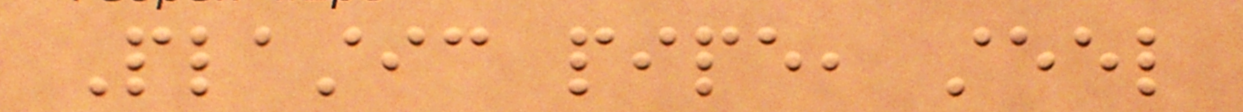Plastic pipe, steel
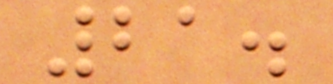21.
